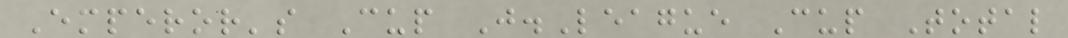Emperor's Cup J.League Cup Total
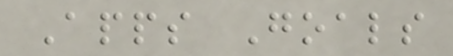Apps Goals
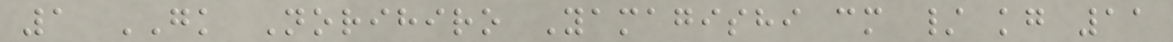1 GK Norihiro Yamagishi cm / kg 11
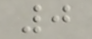0
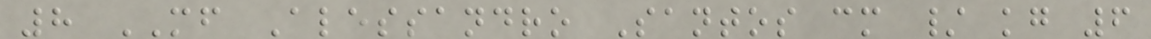8 MF Alessandro Santos cm / kg 6
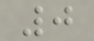0
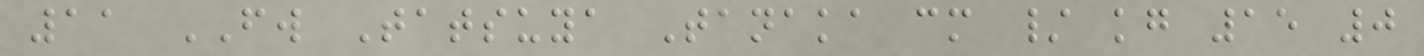11 FW Tatsuya Tanaka cm / kg 15 0
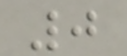0
